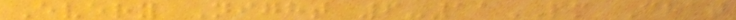Every Night 6-11PM Chat
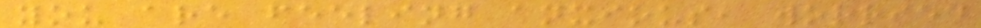you are feeling anxious, worried
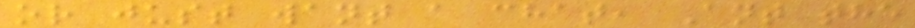or just want a chat, Ant the
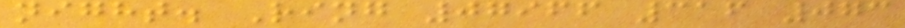night. Ring 07966 316 073
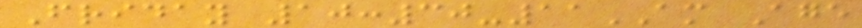Friday 10:30-11AM Age
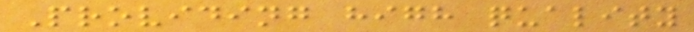Providing high quality
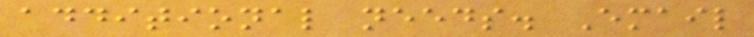additional needs. Email
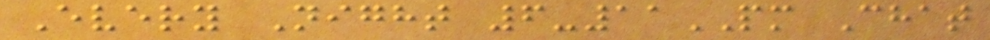Every Night 6-11PM Chat
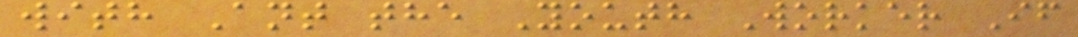with Ant the Youth Worker If
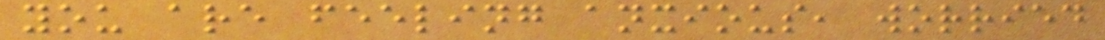you are feeling anxious, worried
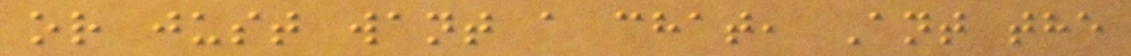or just want a chat, Ant the
